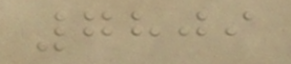7809
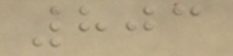803
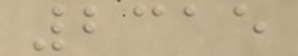2315
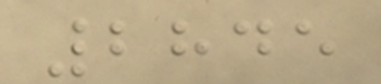2845
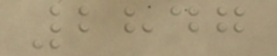2847
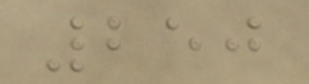250
